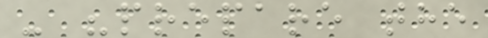- "prepare the
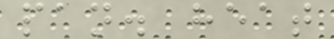pan. heat
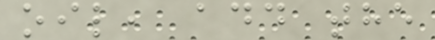oil, add the
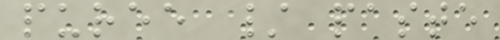puree / paste
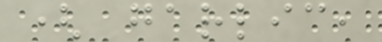( garlic,
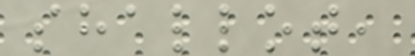shallot,
